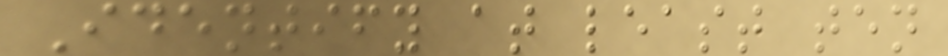Identify at least ten
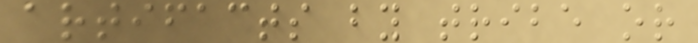artifacts by tribe or
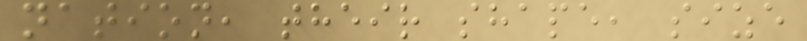nation, their shape, size
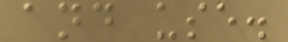and use.
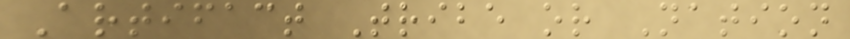Artifact Tribe or Nation
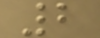2
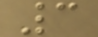3
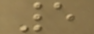5
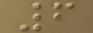6
